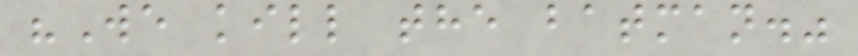"We kill the batman."
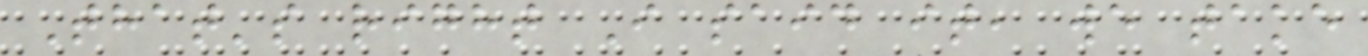That's right I said it, we take
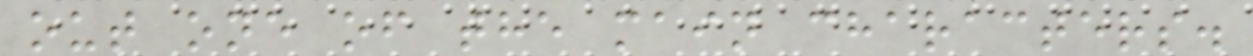out one of the main characters.
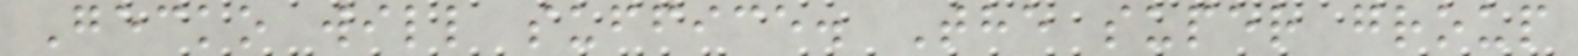Gecko will suffice. The super group
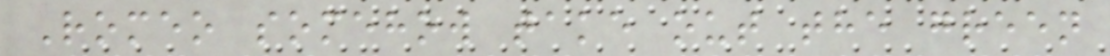Romeo somehow take out the green
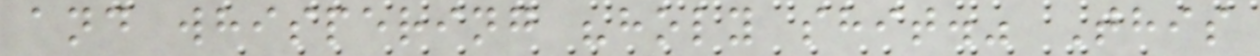and whispering "holy shit." This
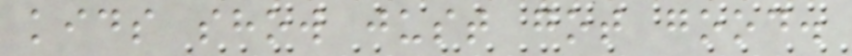kids show just got good.
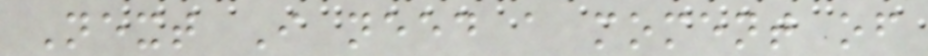Next I need a moment of
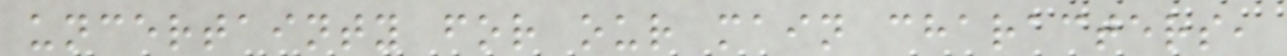uncertainty for our main characters,
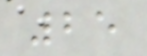25
